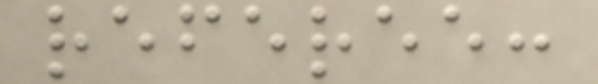referee:
